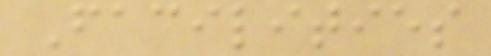Facilities
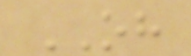OH
